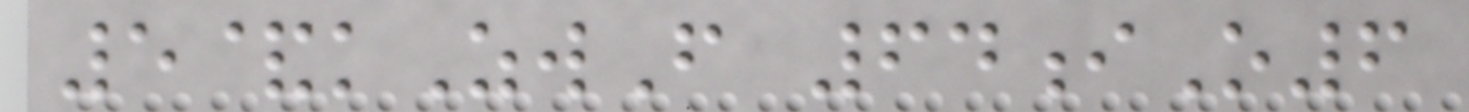5&kZwF 64iO6
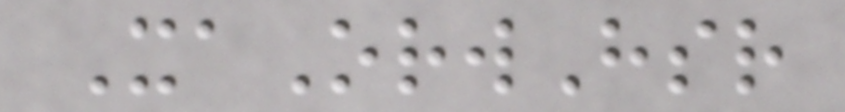XaOrwHsr
